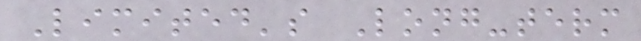Limited's Long-term
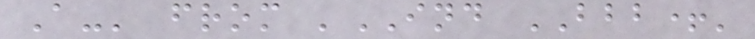A-' from 'IND BBB+'
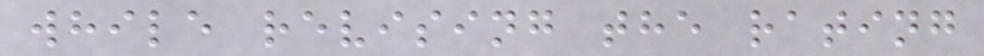while revising the rating
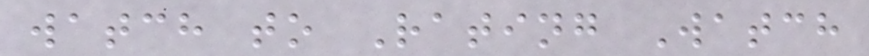watch to Rating Watch
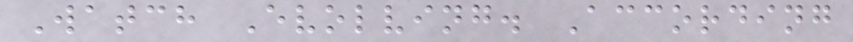Watch Evolving. According
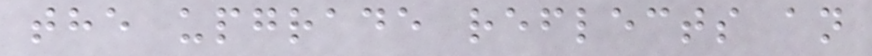the upgrade reflects an
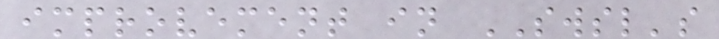improvement in SWSL's
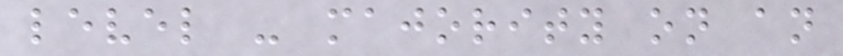level - majority on an
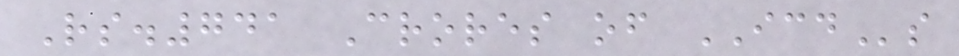Rs.741 Crores of ICDs
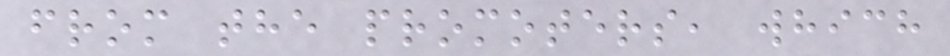from the promoters, which
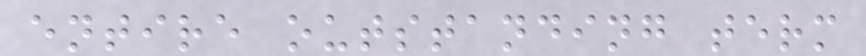entire outstanding term
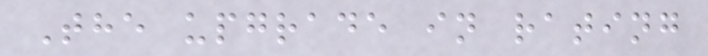The upgrade in rating
